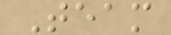Team
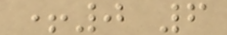+0 6
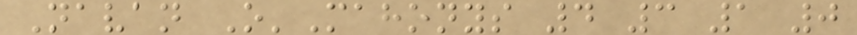Navan O'Mahonys 4 3 1 0
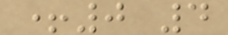+0 4
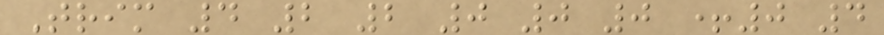Trim 4 2 2 0 0 0 +0 4
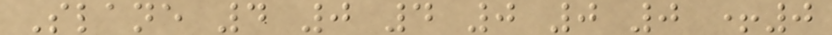Slane 4 0 4 0 0 0 +0
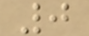0
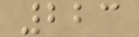223
